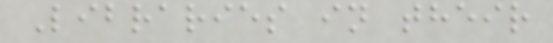Libraries in their
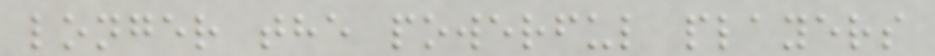longer the powerful players
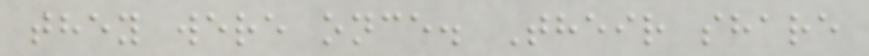they were once. Their share
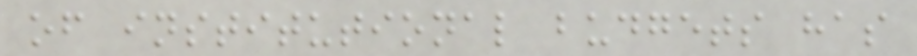of institutional budgets has
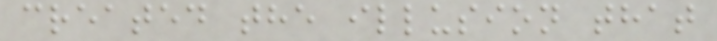created the illusion that
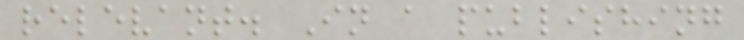relevant. In a publishing
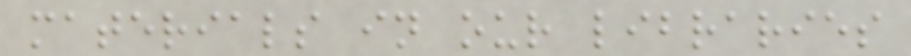materials in our libraries
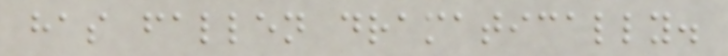has fallen dramatically.
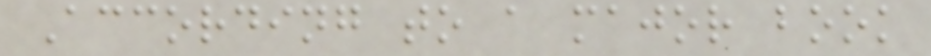According to a major book
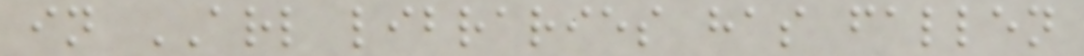in ARL libraries has fallen
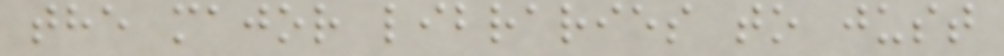the major libraries to just
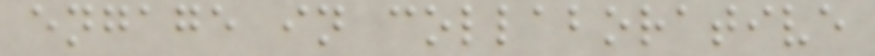engage in collaborative
